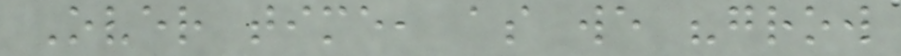Over time, as we "grow
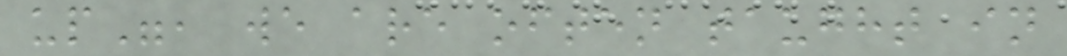up", we are often taught in
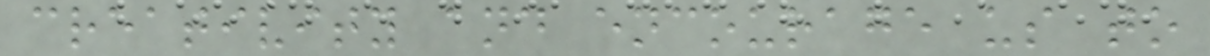creativity and encourage us to
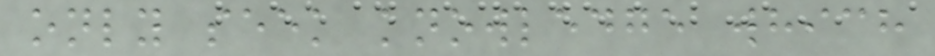only seek knowledge which
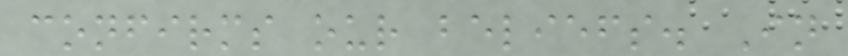confirms our beliefs. In
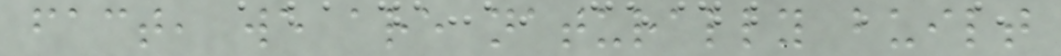fact, we are naturally built
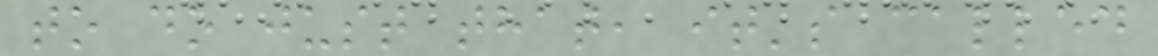to do just that, it's called
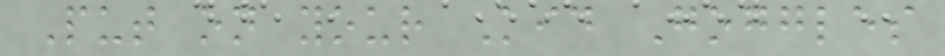Put on your Kid Goggles
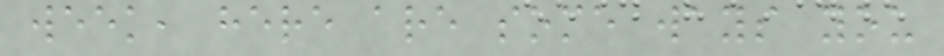week, here are some ways you
